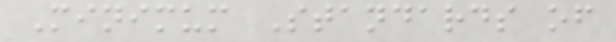Minimum Standards of
